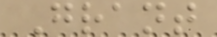Grant
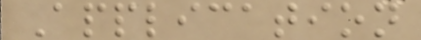Application
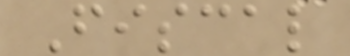Fiscal
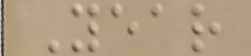Year
